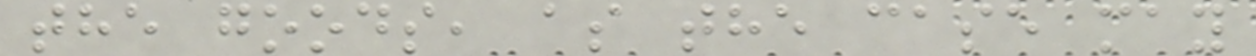the goods, as the case may
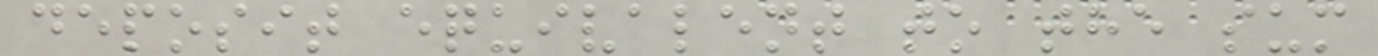deposit equivalent to the sum
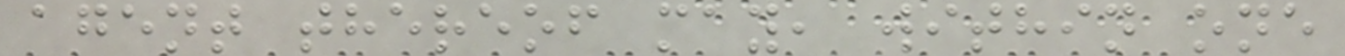agent thereof may, within one
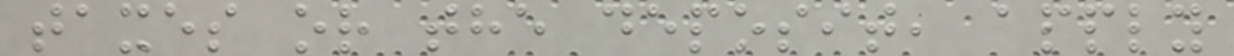taxes or the deposit, apply
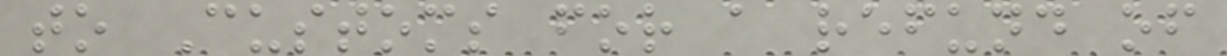to Customs for a refund of
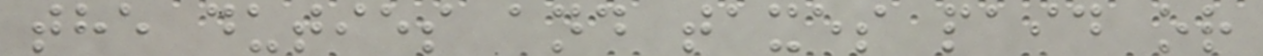the duties and taxes paid or
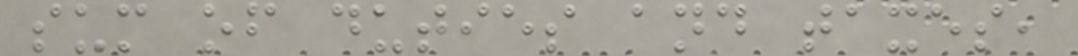sum of duties and taxes,
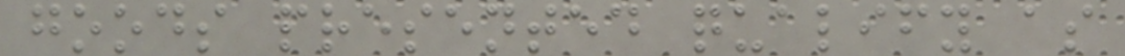goods presented qualify as
